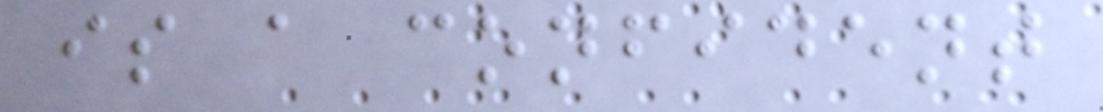is a confident
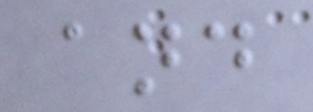and
